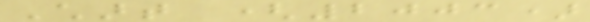Chart (2003)
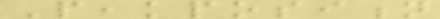Peakposition
